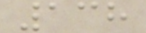138
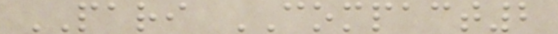PARI COMPACT2
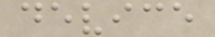device
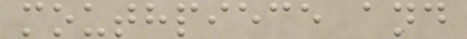mouthpiece and
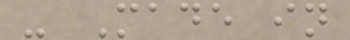- Made in
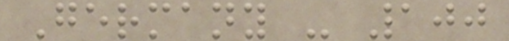Germany - 100
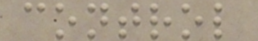control
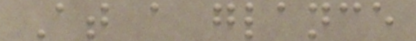At a glance
